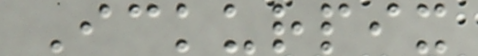Ickurpix
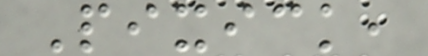Pixick,
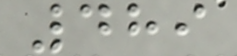489
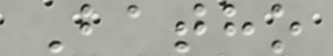Batho
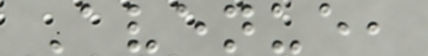Avenue,
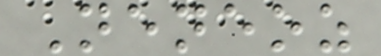Neneoz
